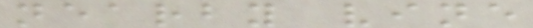nearby vine
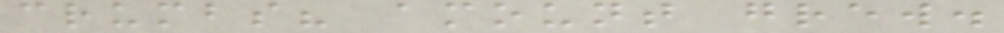crumbs? amount grew.
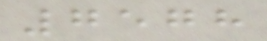7578
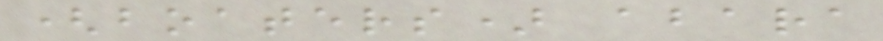(boaters) abara
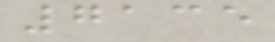7135
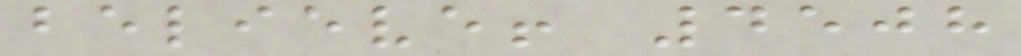believe! 4508
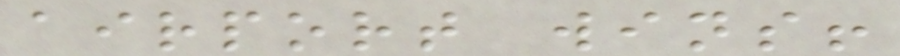airport wins!
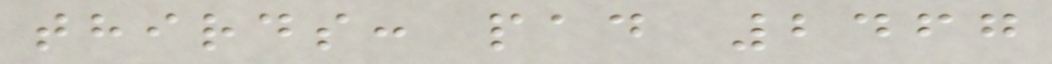thirds: pad 2467
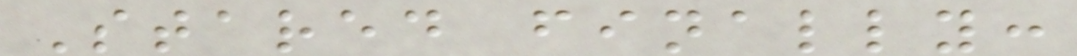Stared finally:
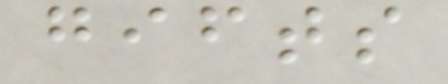gifts
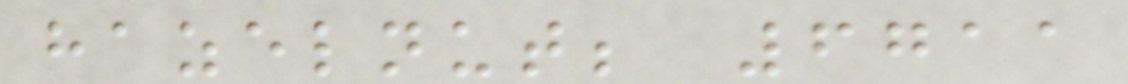hazelnut; 6711
